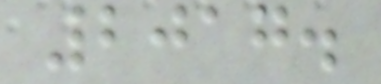2017.
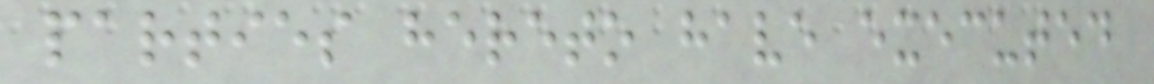parties hereto have executed
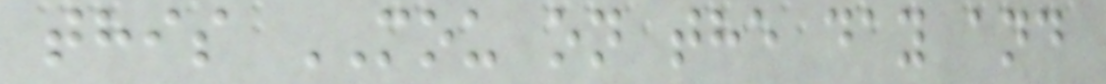this MOU on the day and
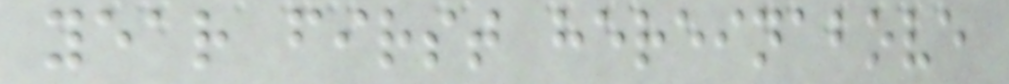year first hereinabove
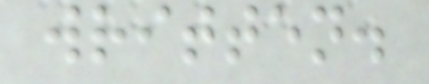written.
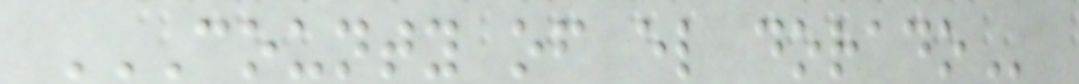COUNTY OF EL DORADO
